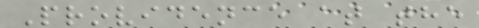Providence at the
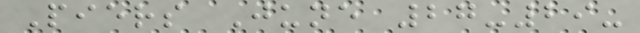Piers June 27-29-
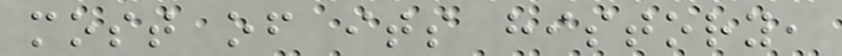most of its history,
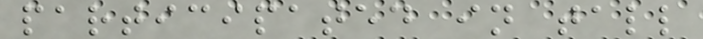participated in tall
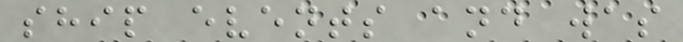ship events and was
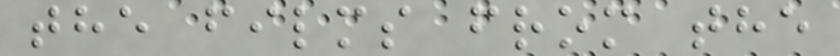the films from the
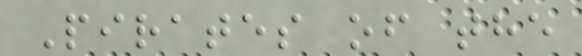Pirates of the
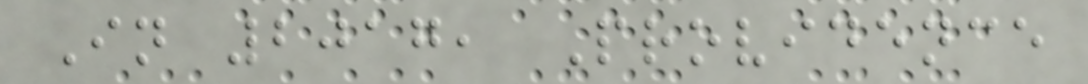In 2017, Providence
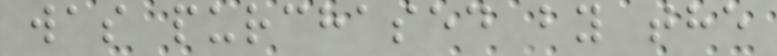was purchased by the
